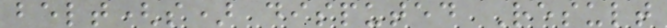belt(s) disputed Result
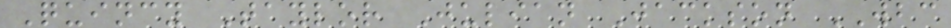Quincy Taylor Julian Jackson WBC
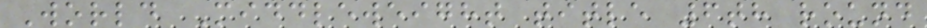World Middleweight title 6th round
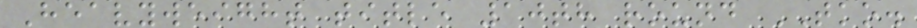Heavyweight title 10th round TKO.
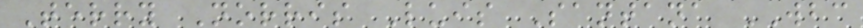Terry Norris Luis Santana WBC
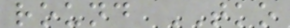round TKO
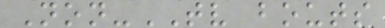Non-TV bouts
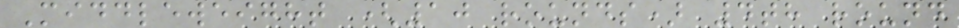Middleweight (10 rounds) 4th round
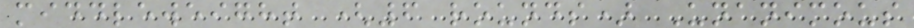middleweight (6 rounds) Unanimous
